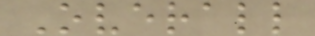Overall
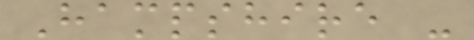Hampshire -
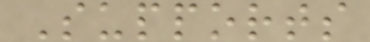Supports
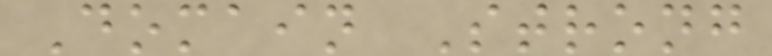Domain Strong
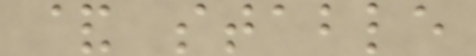& stable
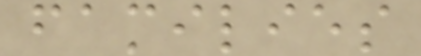families
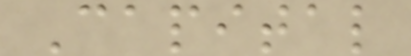Capital
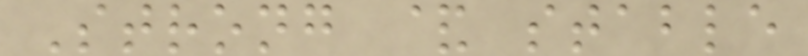Strong & stable
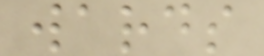wards
